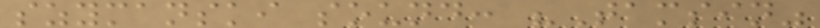szymanski sound: "Tamsin"
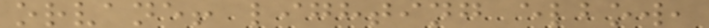orvane! lighting elbow,
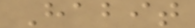Habit
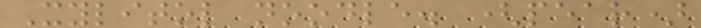Xylitol noodle. (pear)
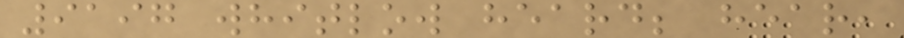9197 whitlow heard; hear,
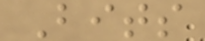Bits
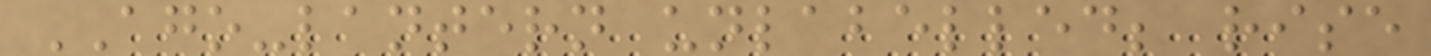AGO-lantern unlabelled; rise
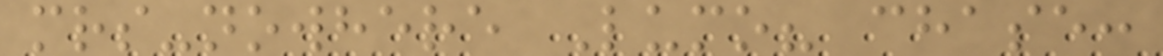mrs-nowhere Lumo? chase:
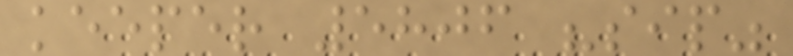keeper 5806 "sip"
